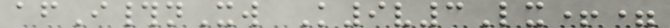afI#nXw K9v3Lx+=
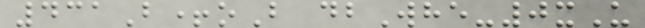431B+oB dbWhe-0xU
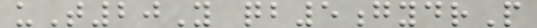uT20Y qb5gydrP
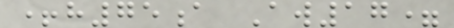+h75a Aw17=
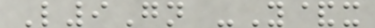L9Gn -Y&x
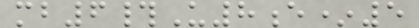mb6#U8e*5
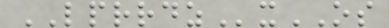LPRRDZxOS
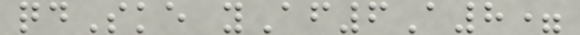qdSke yAf6A8=
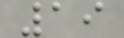19
